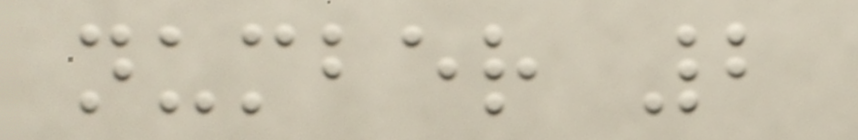number 2
